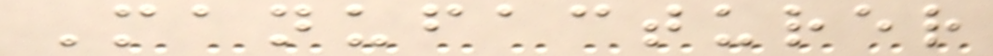Manufacturer
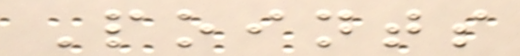Points
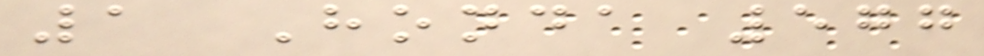1 Honda 577
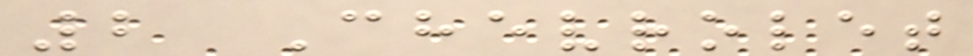2 Chevrolet
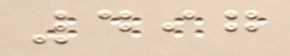497
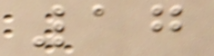17
